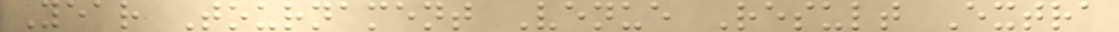Year Tournament Venue Result Extra
